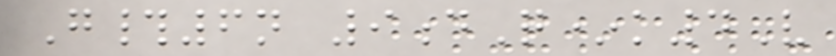G#6n 9dQ*k4V
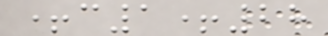+c1+28
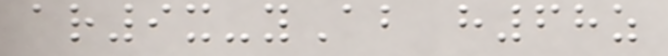ar9x-yAb h68z
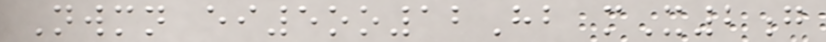Nwmn ei5oo12Hb mX2g
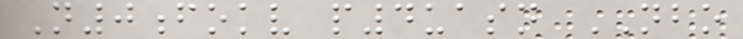N0fokv p4uasn NBO
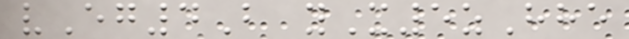vEg4B yX5zHhe
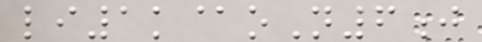li1k@oN6j
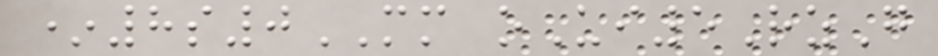*8s0MM oUi5RzG
